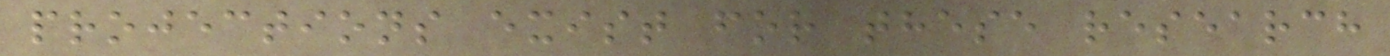projections exist for these research
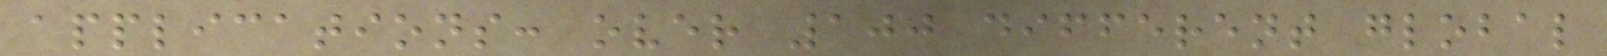applications: over 100 different global
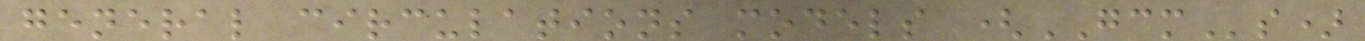general circulations models (GCMs)
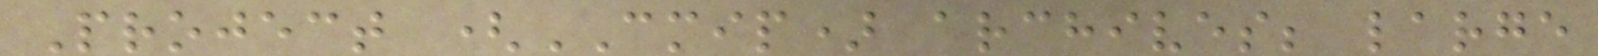Project (CMIP) archives; large
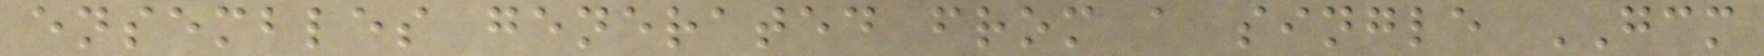ensembles generated from a single GCM
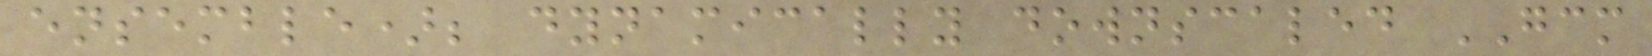ensemble); dynamically downscaled GCM
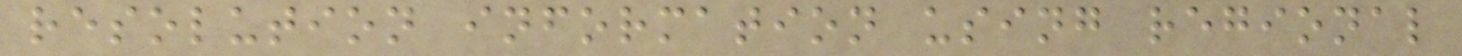resolution information using regional
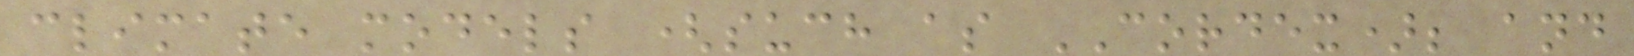climate models (such as CORDEX); and
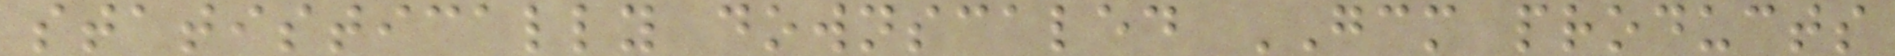statistically downscaled GCM products
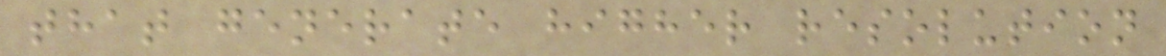that generate higher resolution
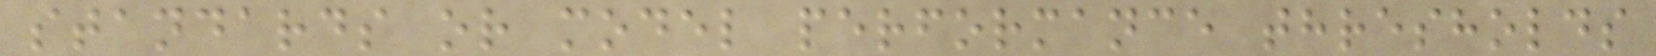standards or model performance thresholds
